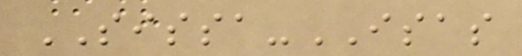SISSA-ISAS
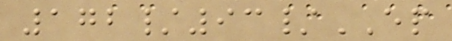172/93/EP
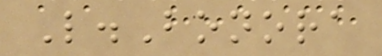L.Bonora
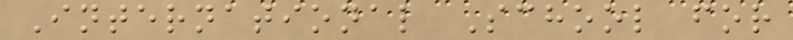International School for
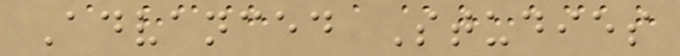Advanced Studies
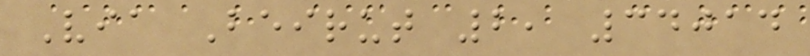Via Beirut 2, 34014
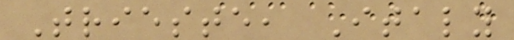Trieste, Italy
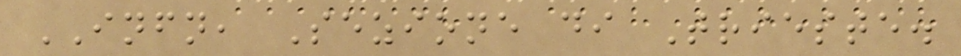INFN, Sezione di Trieste.
